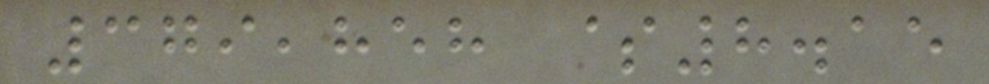379,858 $8.15
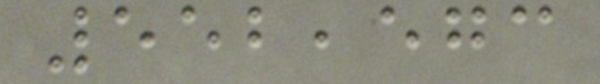552,573
